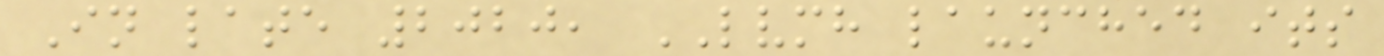In late 2020, LVMH launched its
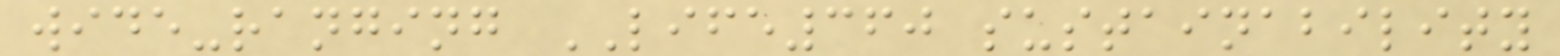wide-ranging LIFE360 sustainability
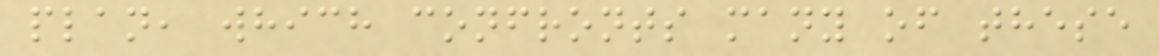plan, which confronts many of these
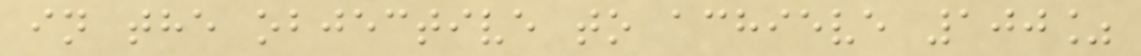in the objective to achieve 100%
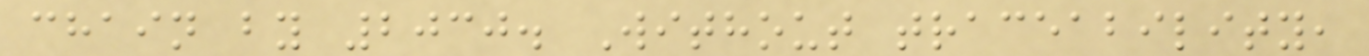chain by 2030. Without traceability,
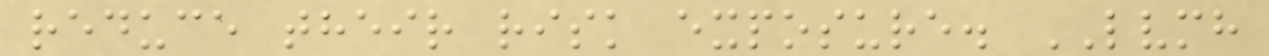reduce their risk exposure. LVMH
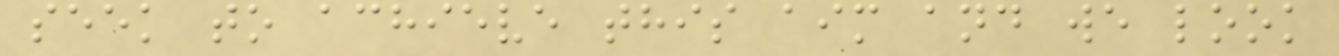seek to achieve this aim and we look
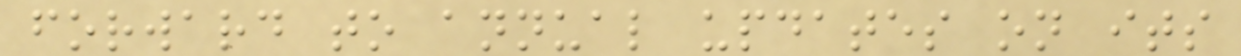forward to annual updates on its
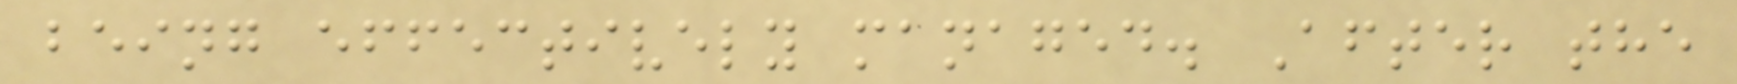being effectively managed. After the
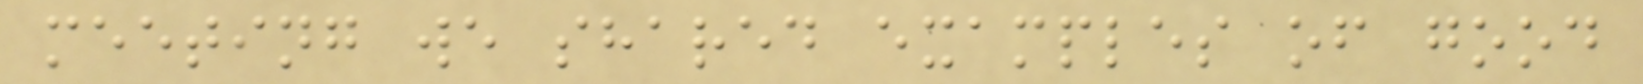meeting we shared examples of good
